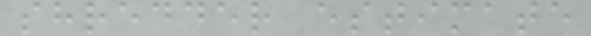shredder estimate
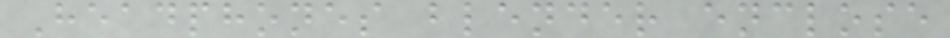Headphones blender enclose
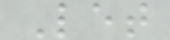Let
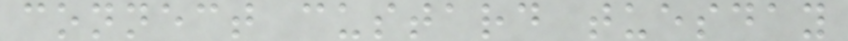connect custard tuesday
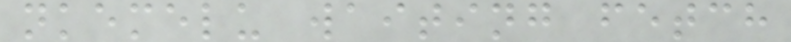nkemelu waiting fetch
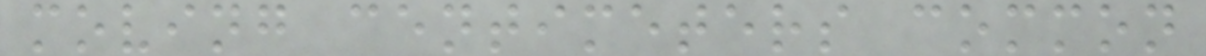moving centimeters common
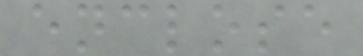enclose
